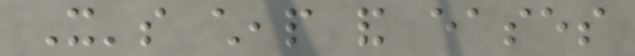It's cheap and eases
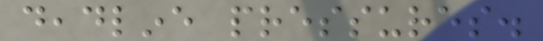deadline pressures.
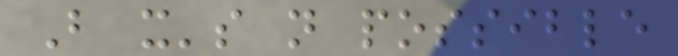But it's not possible
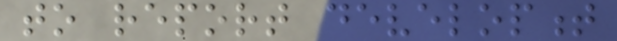to report development
